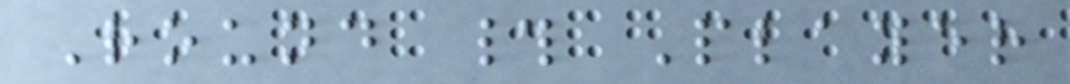Round # Player
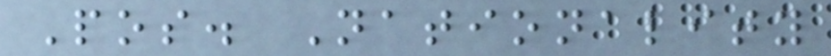Pos. Nationality
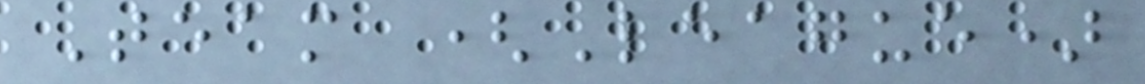Team (League)
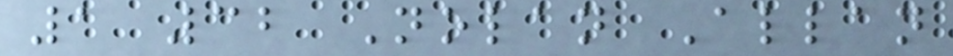1 32 Nolan Allan
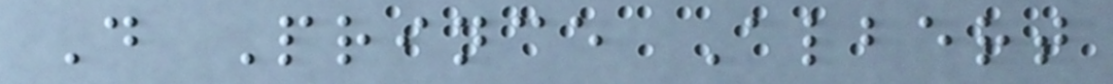D Prince Albert
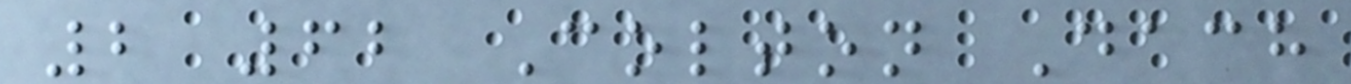2 62 Colton Dach
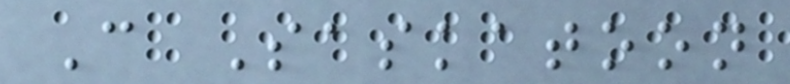C Saskatoon
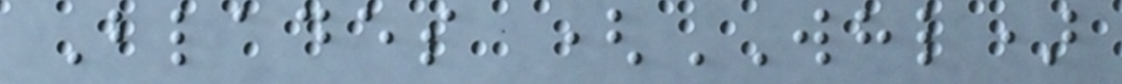Blades (WHL)
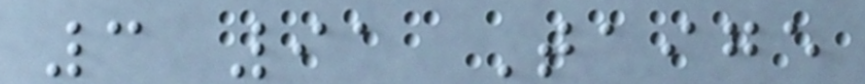3 91 Taige
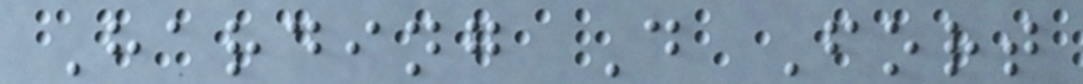Harding D Fort
